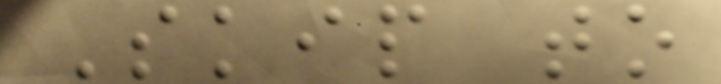Skip to
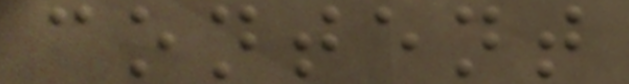content
